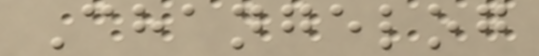Changelog
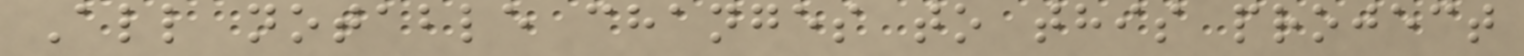All notable changes to this project
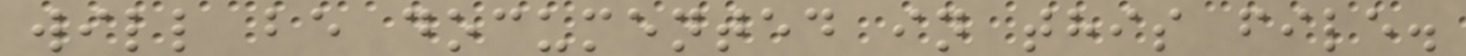will be documented in this file.
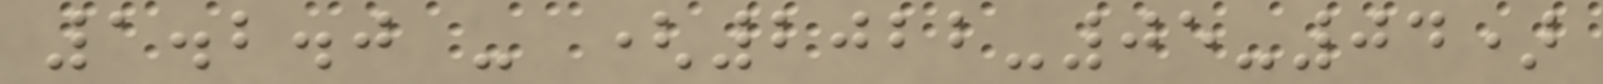1.2.0 - (2022-05-04)
